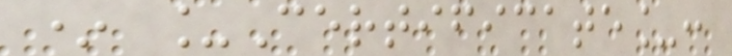* _Certificate_:
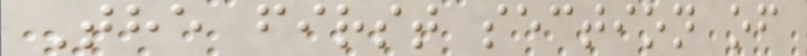The first section of
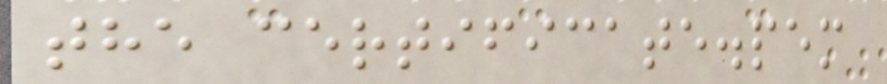the certificate.pem
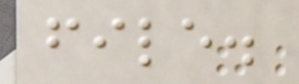file.
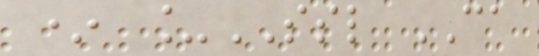* _SSL CA
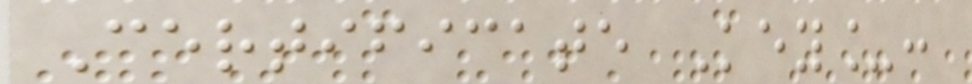Certificate Key_:
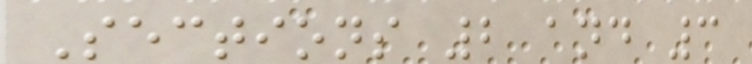Sections 2 and 3
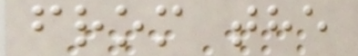from the
